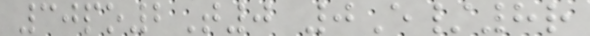30po2T0 0E/8r
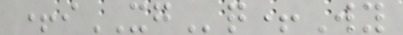+iXGq+Wy
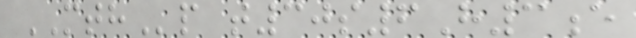MTHp t30s6H3e
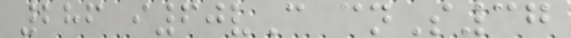286 i60vC cnS37
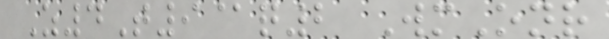Z4T9@q2 WmOnr
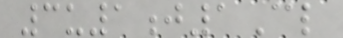3u1j1Cl
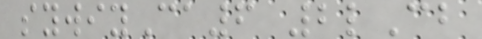sywiyCa6 2lCb
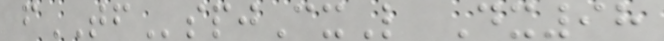fTFspjCxL Dx98
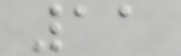11
